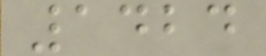1424
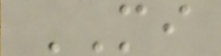MI
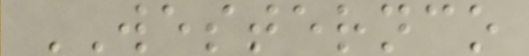WESTERNCO
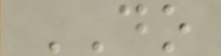DO
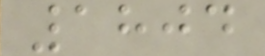1804
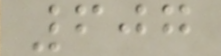607
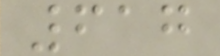617
